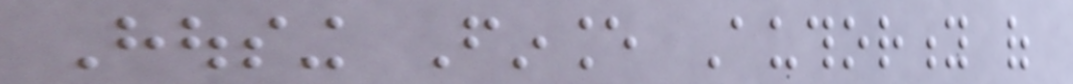Housing Finance Authority of
